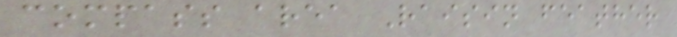compass area Raisin feather
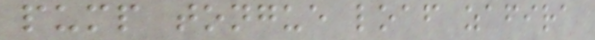pump tongue loaf zafira
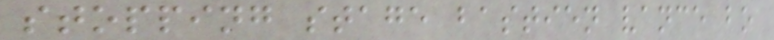stopping stage bastien vance bo
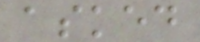asked
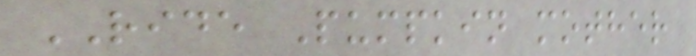RIDE Pumpkin mother
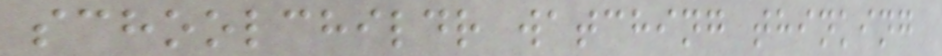schoolchildr watching thinking
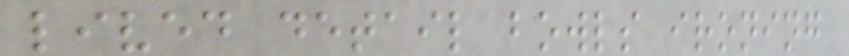lived detail bowls ironing
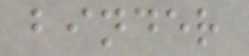binder
